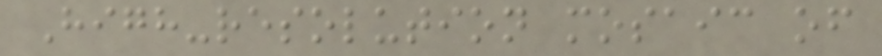High-resolution mosaic of
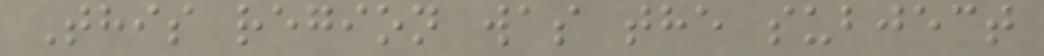This region was the subject
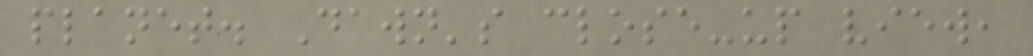planet. Dawn's close-up view,
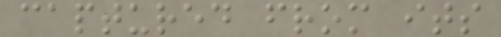captured from its
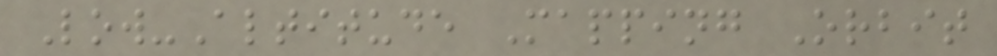Low-Altitude Mapping Orbit
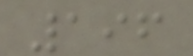196
